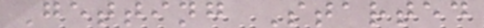Getting Started
